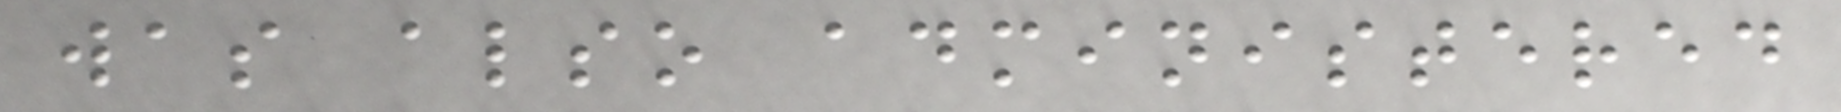was also administered
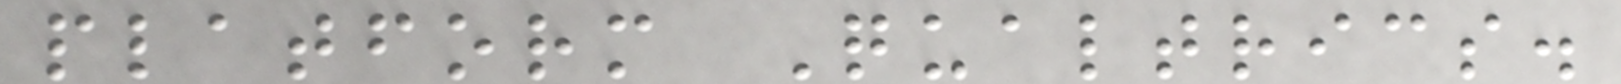platform Qualtrics.
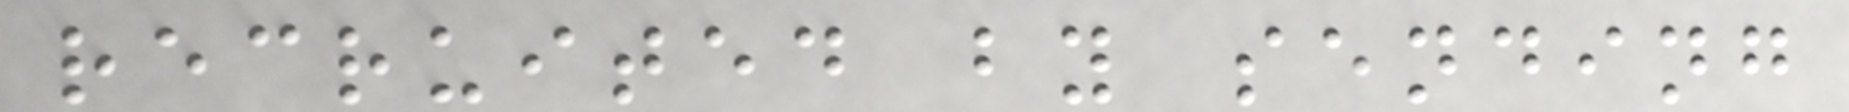recruited by sending
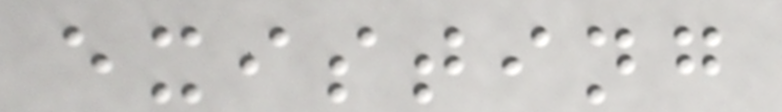existing
